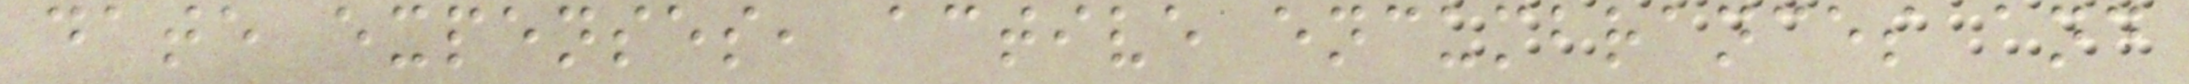date expenses, active encumbrances and
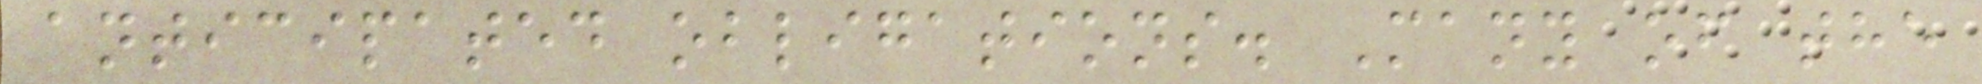anticipated obligations. Many of the
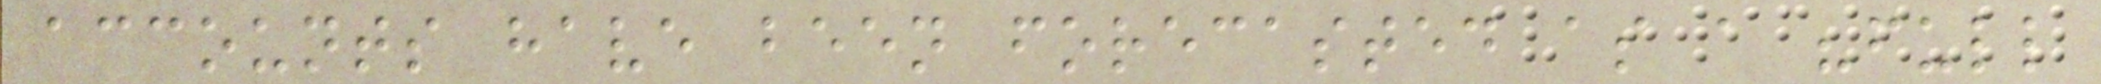accounts have been forecasted as a "full
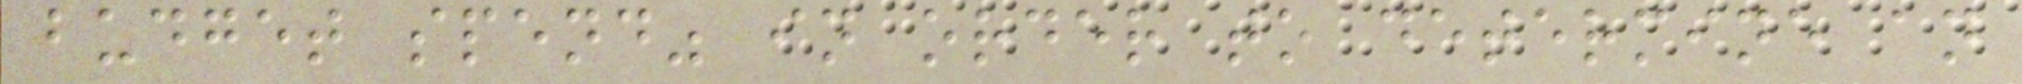budget spend" in order to determine an
